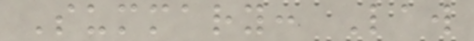Summary: Law
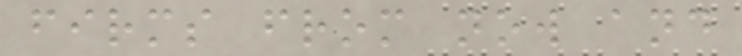firms from now and
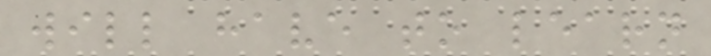will have to learn
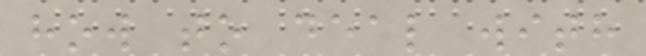how to deal with
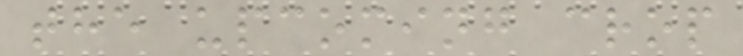the upcoming crop
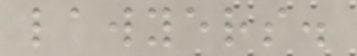lawyers.
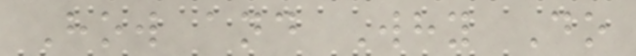How and Why Do
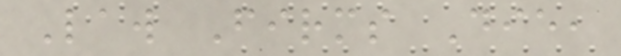Law Firms Die,
